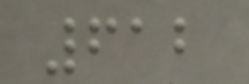612
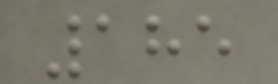185
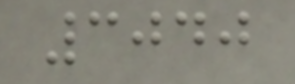3040
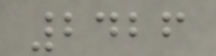2426
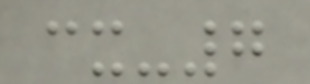cx-7
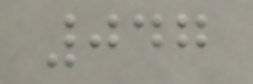047
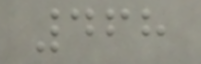468
